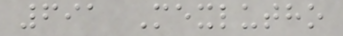691 Mexlutho
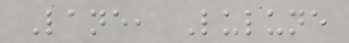Lane, Lulune
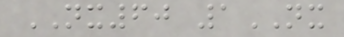NX60 1NX
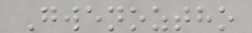Gwenoztho
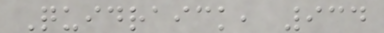Quidraick, 934
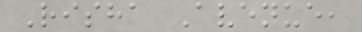Risha Avenue,
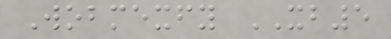Wobmexfy XB5
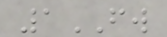1FW
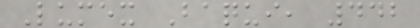Lumex Baqui, 442
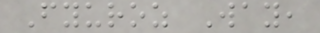Fyuroz Way,
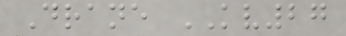Drane KV27
